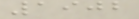1902
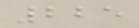225
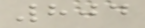804
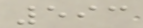593
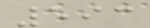593
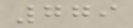779
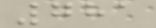781
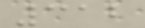312
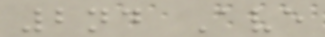2nd Ave
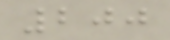200
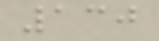130
